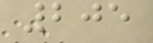205
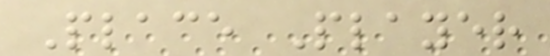Place Player
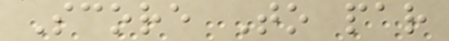Score To par
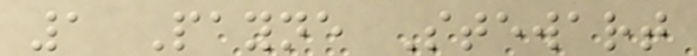1 Payne Stewart
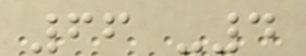66 -4
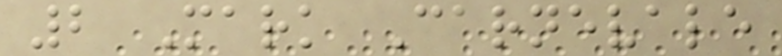2 Mark Carnevale
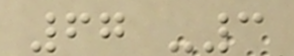67 -3
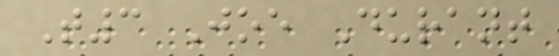T3 Joe Durant
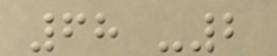68 -2
